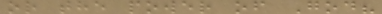or the power of God?
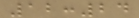12:24
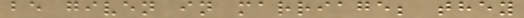be given in marriage; they
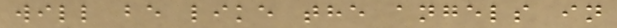will be like the angels in
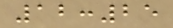12:25
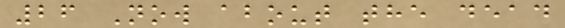26 Now about the dead
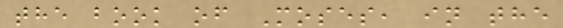the book of Moses, in the
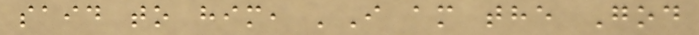said to him, 'I am the God
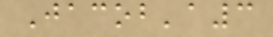Jacob'a3
